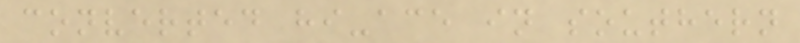converted hi-ace in southern
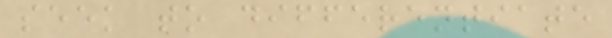seek to differentiate
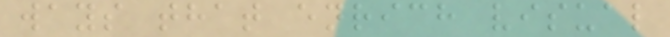ways that enrich visual
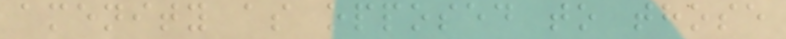amenity as opposed to those
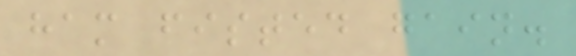ham fisted gain.
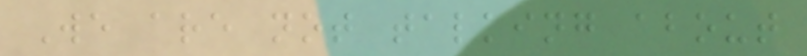We are not talking about
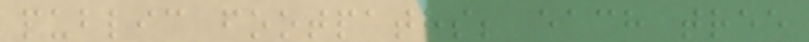public footpaths; each tree
